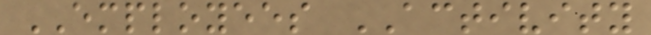EMPLOYEES ACTIVITY
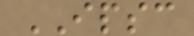IPSC
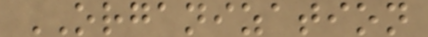ORGANIZATION
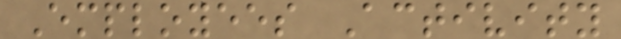Employees Activity
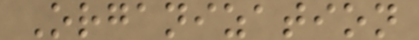Organization
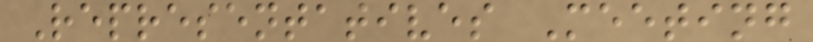Representatives Meeting
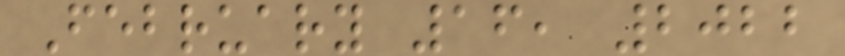February 16, 2022
